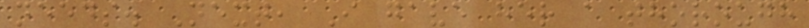needs. Next, I gave her a thorough
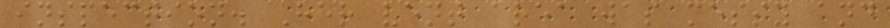inspection. Her vent area was messy and
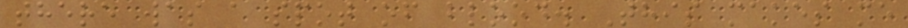there was a spot of blood. This makes me
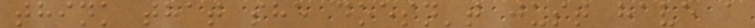think that she doesn't just have a
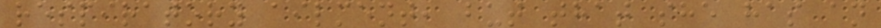respiratory ailment, but that she has an
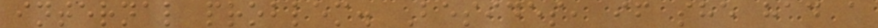internal problem. Besides, if she had a
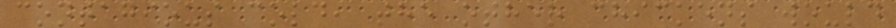contagious cold, the other chickens would
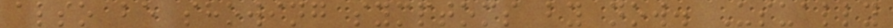also be showing symptoms by now. Usually
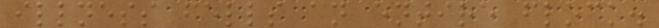illness fells an entire flock.
